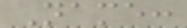Name:
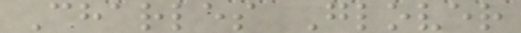Charles Glover
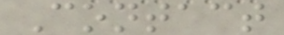Contact
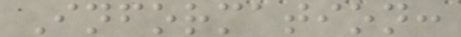Information:
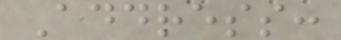Address:
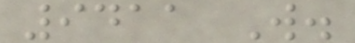9411 W.
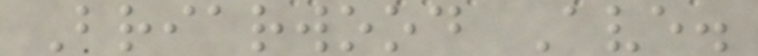Briarwood Ave.
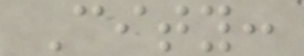City:
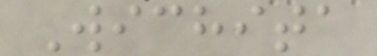Wichita
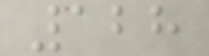128
